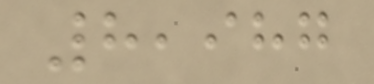8,987
